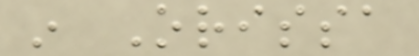in Orissa
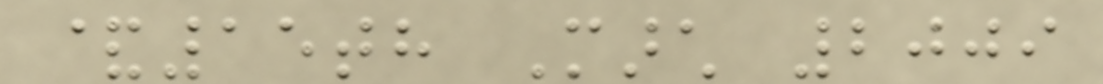&15th March 2009
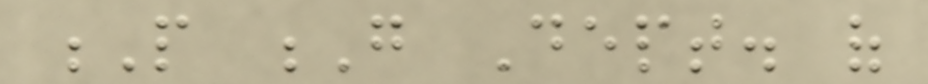P G Dept. of
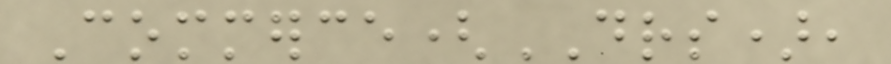Commerce(DRS),
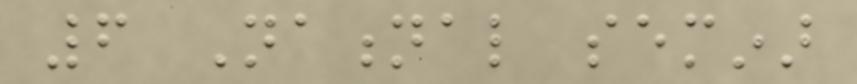6 National seminar
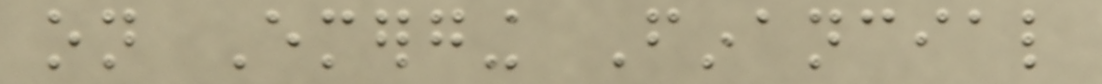on Emerging Financial
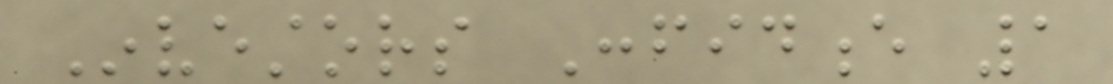Investors Confidence 1
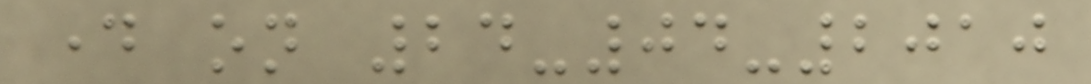day on 24-04-2010
